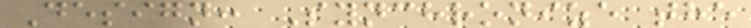Design: Synchronize the
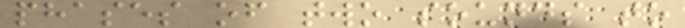phases of two sounds to
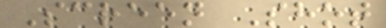Screen Shot
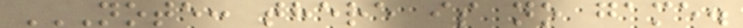NOTE: THERE IS NO GAME.
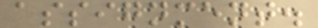assignment.
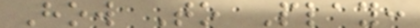How To Play:
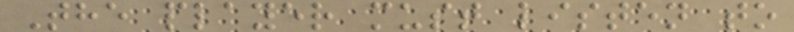The player must listen to
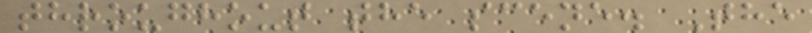throughout the scene. The
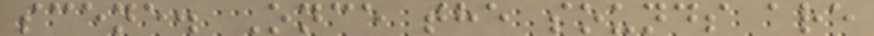scene. Once the sounds are
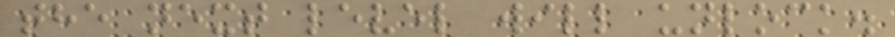the next level will unlock.
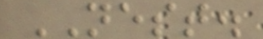NEST.
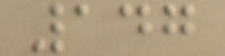147
